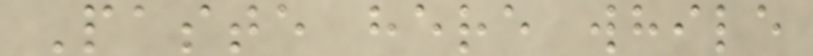Paste here while
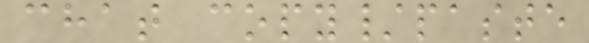chat copy/paste
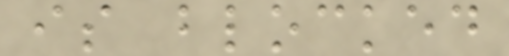is blocked
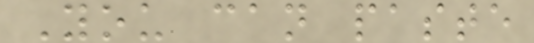You can paste
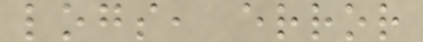logs, error
